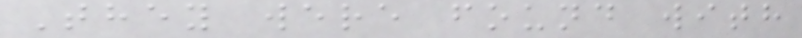They were found with
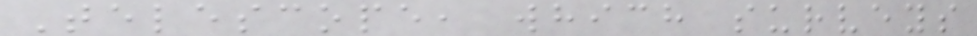Telescope, which surveys
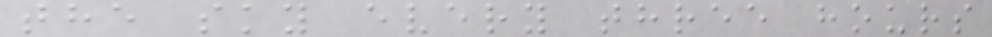the sky every three hours
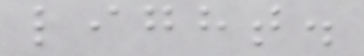light.
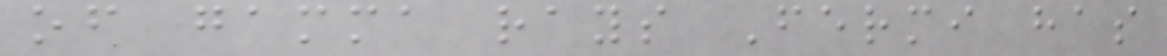of gamma rays Fermi has
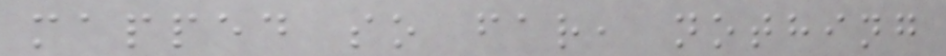mapped so far, nothing
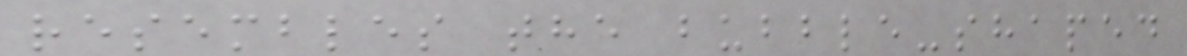resembles the bubble-shaped
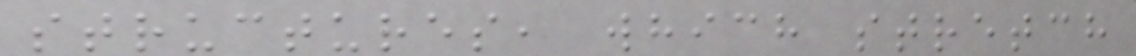structures, which stretch
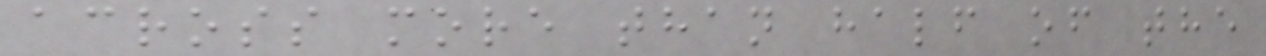across more than half of the
